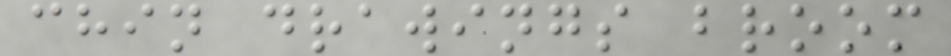chin drawings broom
